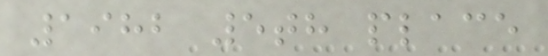1982 5th place
